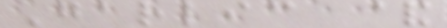Garlic &
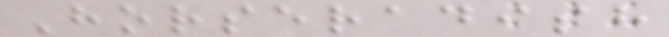Horseradish
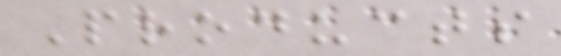Products
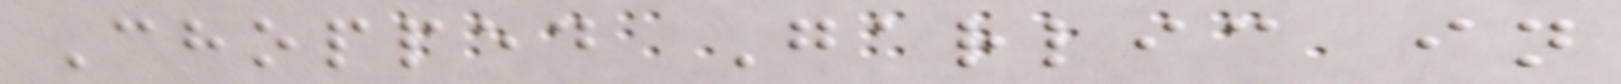Chopped Garlic in
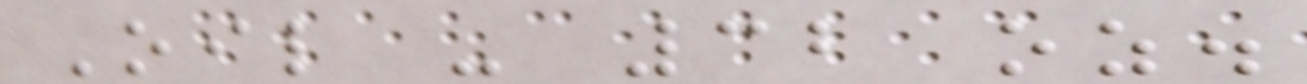Oil - 32 oz.
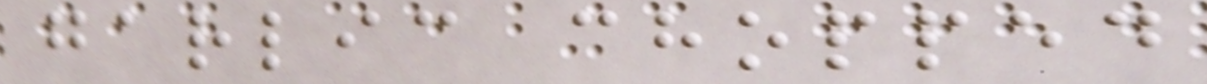garlic chopped
